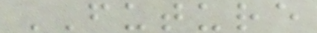FUTURE
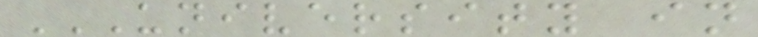UNIVERSITY IN
